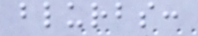blurbs:
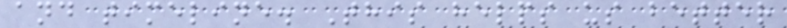and timeline. This helps us better
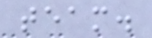team.
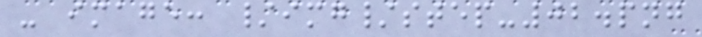- image: /img/step-02.png
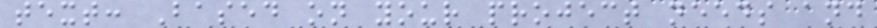text: Based on your project needs and
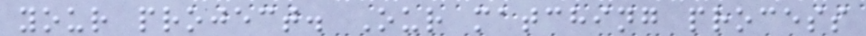your project. Our matching process
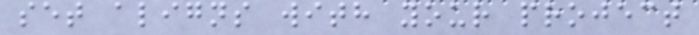set aligns with your project
